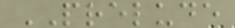PRELUDE
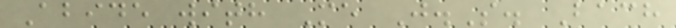Abide with Me J.S. Bach
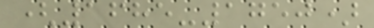(1685-1750)
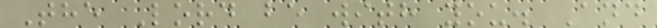The Lord be with you. And
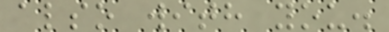also with you.
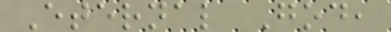Eternal God,
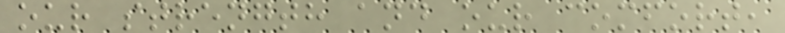our strength and our comfort,
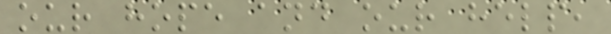our hope and our help,
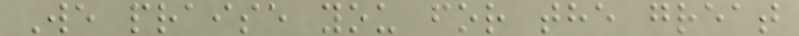We praise you for the great
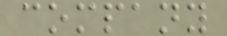company
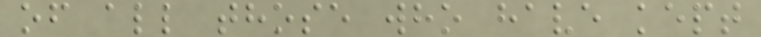of all those who have kept
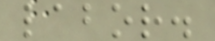labor.
